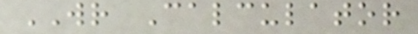WR Calculator
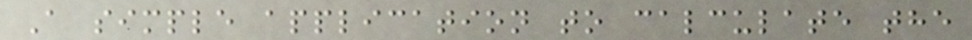A simple application to calculate the
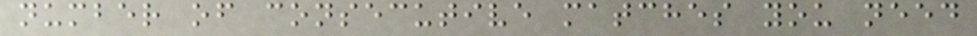number of consecutive matches you need
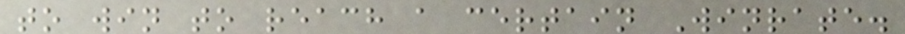to win to reach a certain Winrate.
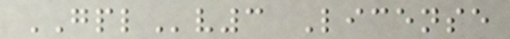GPLv3 License
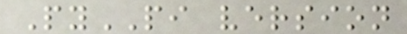PyPI version
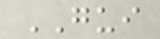GUI
